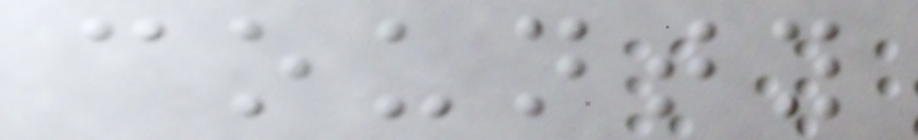county
